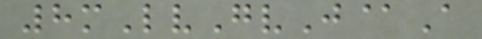8mLvGvJ@A
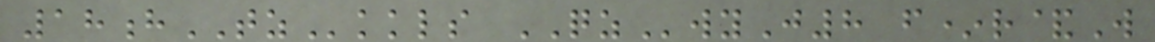18hTZkkls QZwyJ8 f*r&W
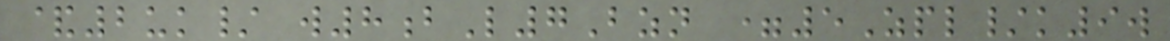&2uk/ w8bL7Bzn =5Zpl/k9w
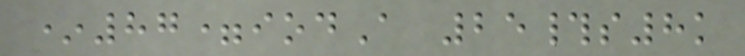*87=iodA 25#s8k
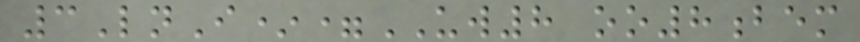3LnI*=UW8 oo8bem
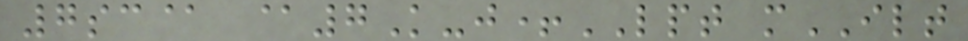7sc@ @7K-j+LPT mILT
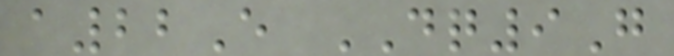a22E DQ9G
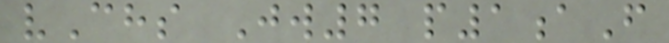vChs Jw7 p1aF
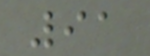91
